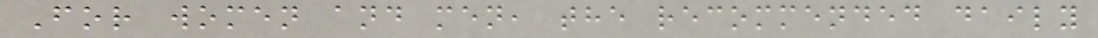For women and men, the recommended daily
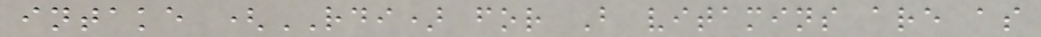intake (RDI) for B vitamins are as
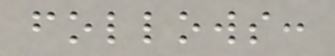follows:
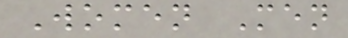Women Men
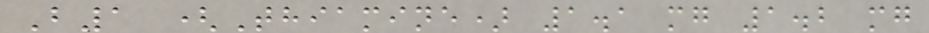B1 (Thiamine) 1.1 mg 1.2 mg
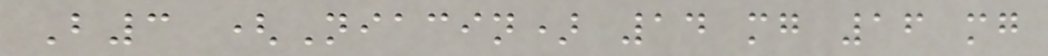B3 (Niacin) 14 mg 16 mg
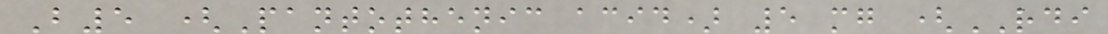B5 (Pantothenic acid) 5 mg (RDI
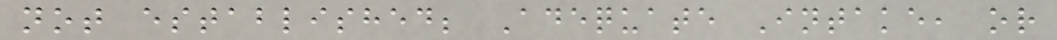not established; Adequate Intake, or
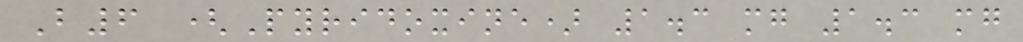B6 (Pyridoxine) 1.3 mg 1.3 mg
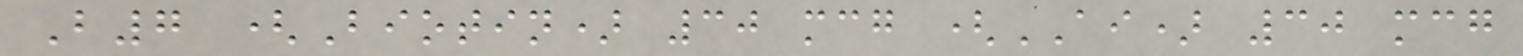B7 (Biotin) 30 mcg (AI) 30 mcg
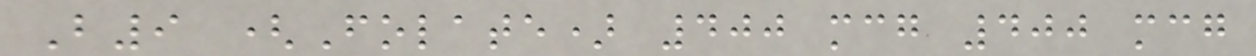B9 (Folate) 400 mcg 400 mcg
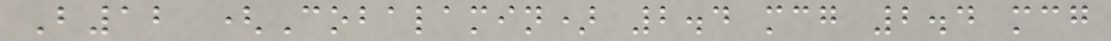B12 (Cobalamin) 2.4 mcg 2.4 mcg
